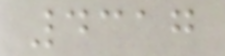4317
